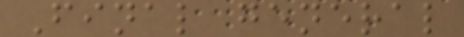Final general
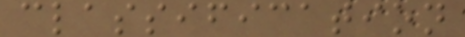classification
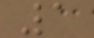1
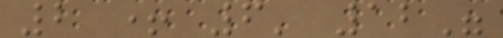2 + 6' 12"
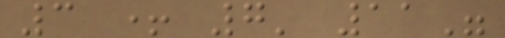3 + 7' 11"
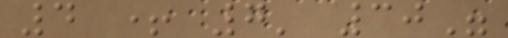4 + 7' 30"
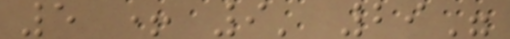5 + 9' 29"
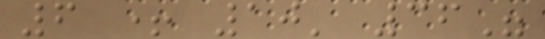6 + 10' 36"
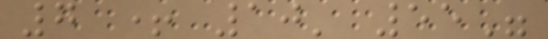7 + 10' 55"
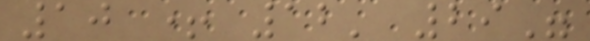10 + 12' 29"
